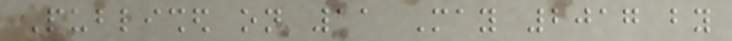Published on 11 May 2017 by
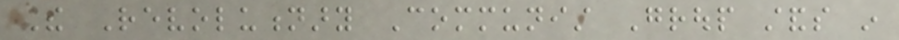The Revolutionary Communist Group stands in
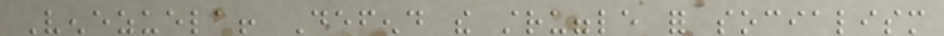Venezuela! Defend the struggle for socialism
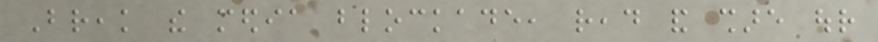Break the media blockade, read and share our
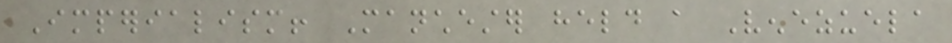Imperialism! Manchester held a Venezuela
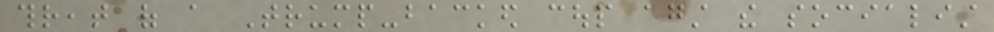threat of a Trump-backed coup against the socialist
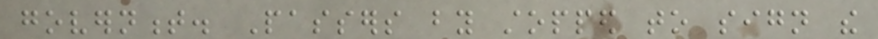government. Passers by stopped to sign the
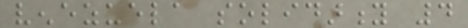venezuela solidarity 4
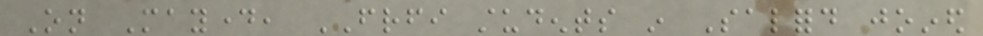On Mayday, FRFI students in Salford joined
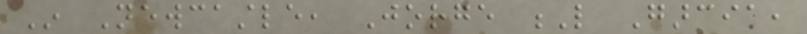In Newcastle, Jorge L Garcia,
